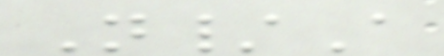N/A
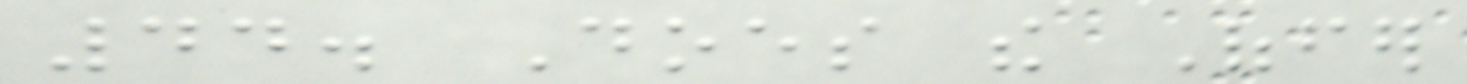44. Does the Offer
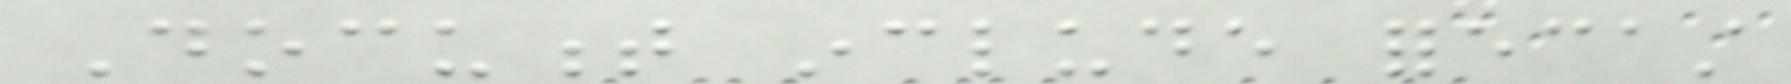Document include forecast
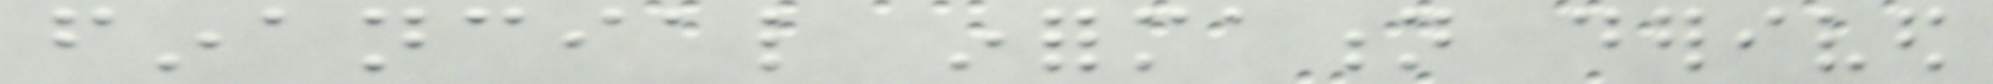financial information derived
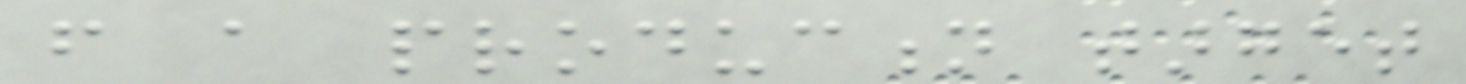from a production target
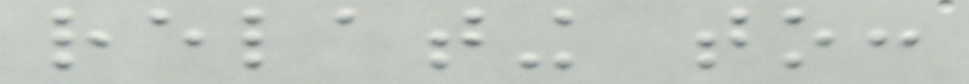relating to:
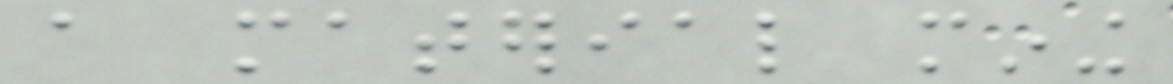a material mining
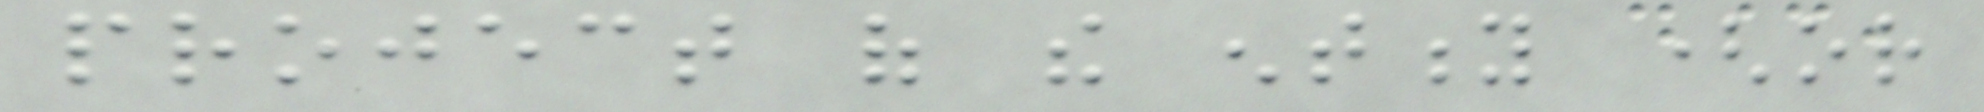project of the entity (or
